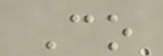Co
